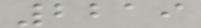2219
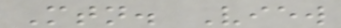Mtn. View
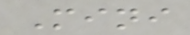Mini
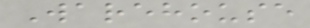Warehouse
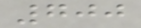700
